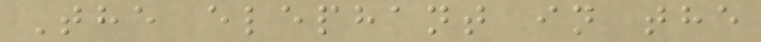The elephant in the
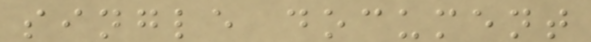single document
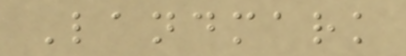Landmark
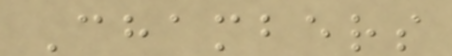Chambers
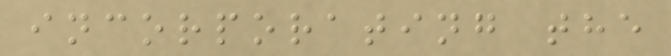incorporating the
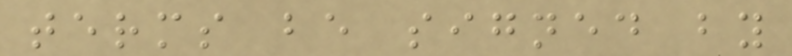terms be signed by
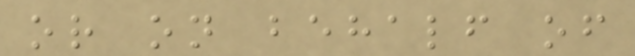or on behalf of
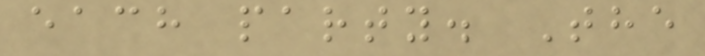each party. The
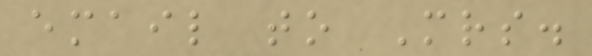email to Mrs.
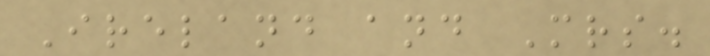Ireland and Mrs.
